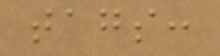tags:
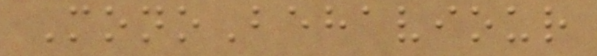MonoBehaviour
